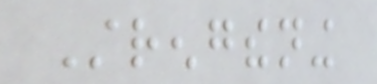Strengthening
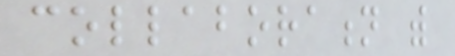collaboration with
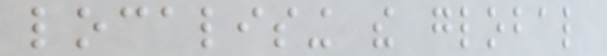localising the global
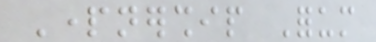Partnership Forum
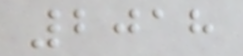2018
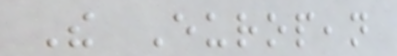The European
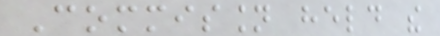Commission held the
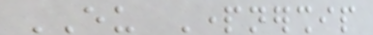EU Partnership
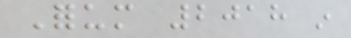Forum 2018 in
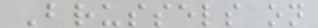Brussels on
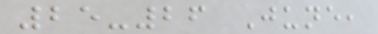25-26 June,
